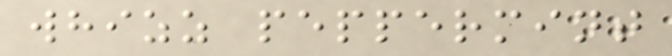whizz peppermint
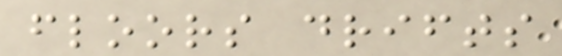floors drifts
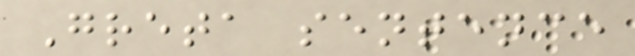Greta sentence
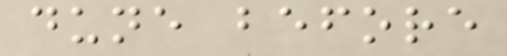dune before
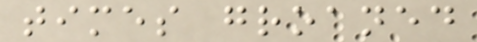times groaned
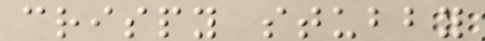crispy stubby
